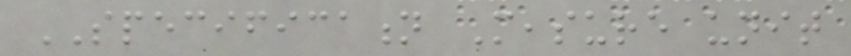SPECIFICATION Measure unit
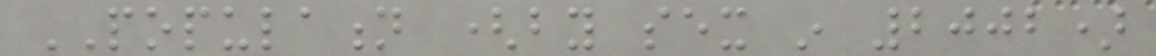POPULATION (by sex in 2002)
